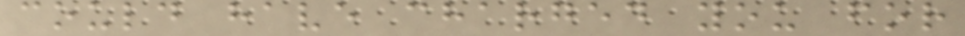could have charged you for
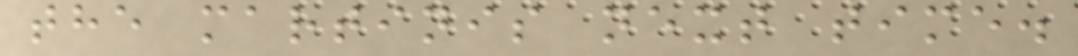the martinis next time.
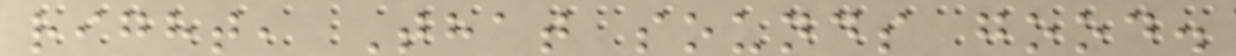right, That sounds good.
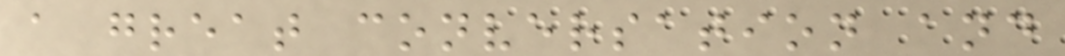a great conversation and
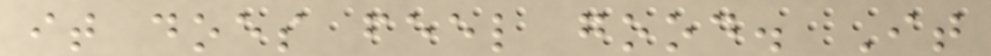it does feel good. It
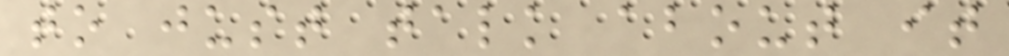to just talk about it
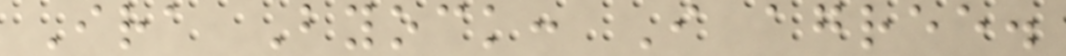Ira Byock: I agree.
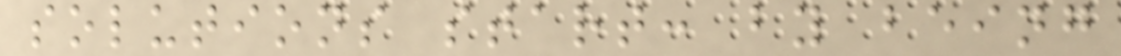solutions start: by being
